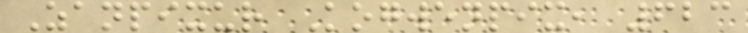Zanpixur Kogwenpix, 623
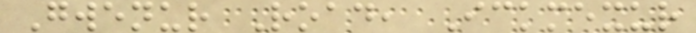Gwenur Road, Ickmexur
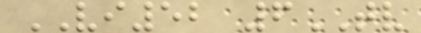VI52 6TV
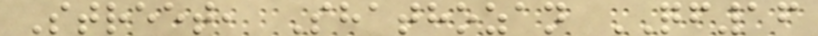Street, Shathozan QF16
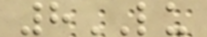8LU
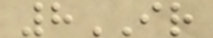8IR
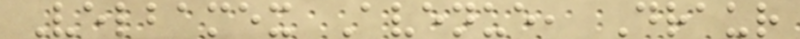Velbamex Avenue, Draur
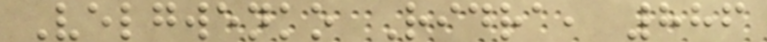Velgwenko Ridra, 886
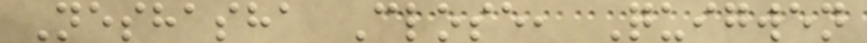Neshasha Close, Quigwen
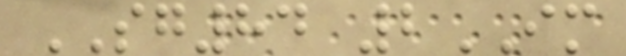SG84 2IM
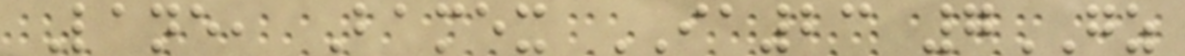Lane, Bamex IA23 7GZ
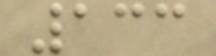133
